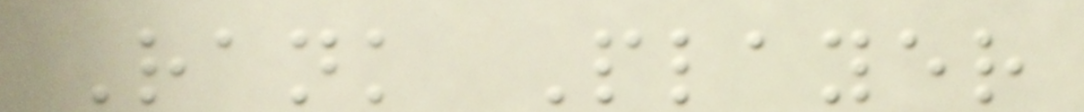Rank Player
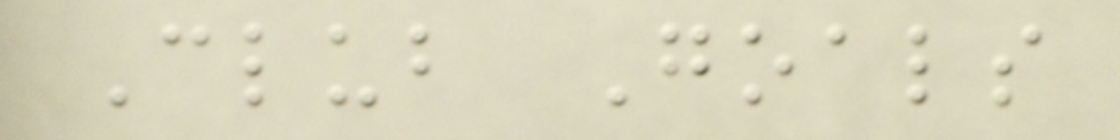Club Goals
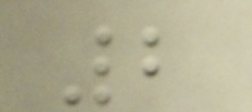2
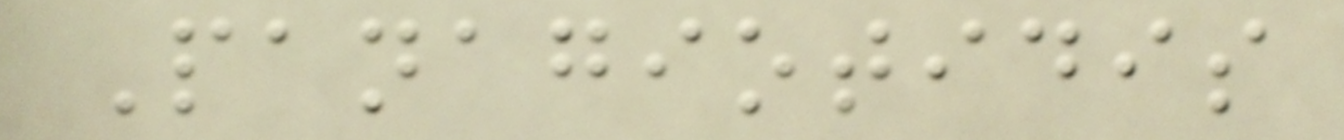Panagiotidis
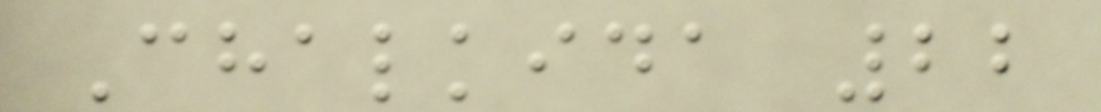Chalkida 22
